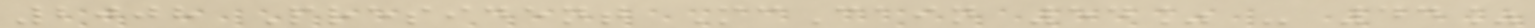2008 President McCain 54% - 44%
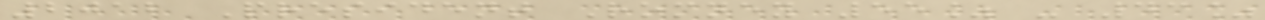2012 President Romney 55% - 43%
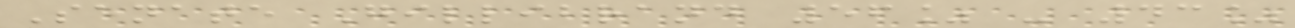Senate Gillibrand 56% - 43%
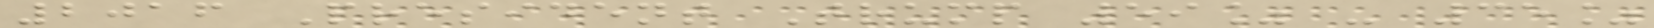2016 President Trump 59% - 35%
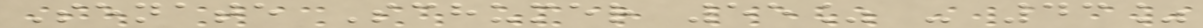Senate Schumer 55% - 43%
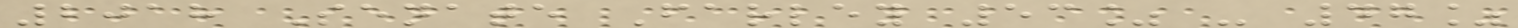2018 Senate Farley 53% - 47%
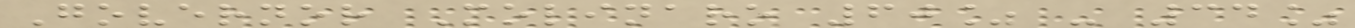Governor Molinaro 60% - 34%
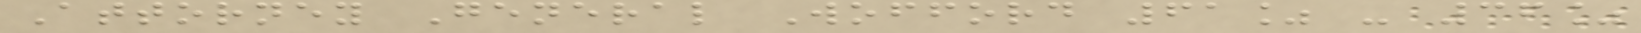Attorney General Wofford 61% - 36%
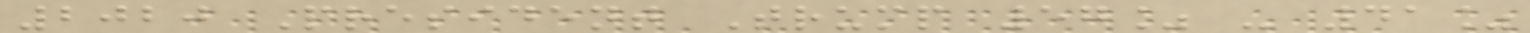2020 President Trump 57% - 41%
